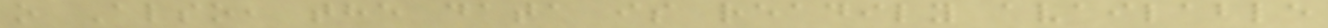o Also, the data is readily available
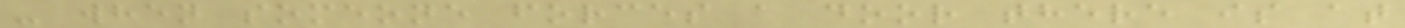- when someone forces a door there is at
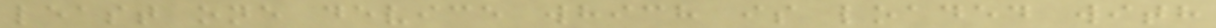least one device which is loaded with
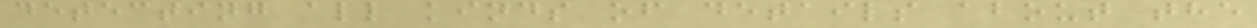detecting all kinds of details about the
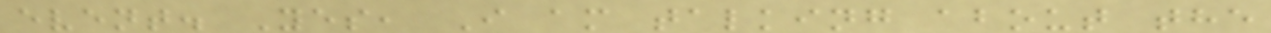event. Yes, I am talking about the
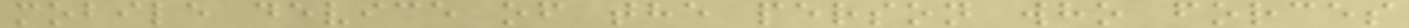mobile device of the person who forces
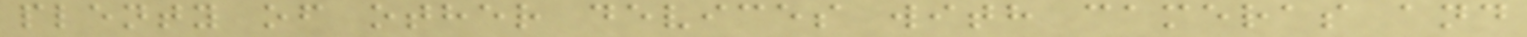plenty of other devices with cameras and
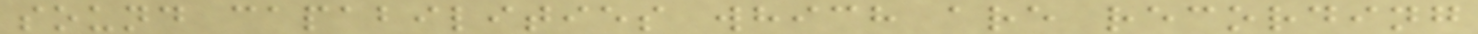sound capabilities which are recording
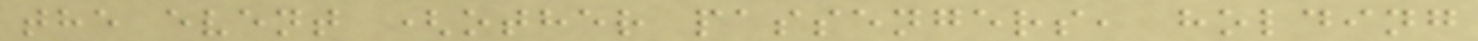the event (other passengers, holding
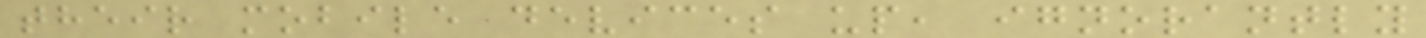their mobile devices up, ignorantly
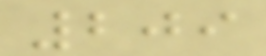209
